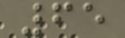65
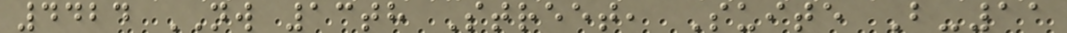4424 NW 13th Street, Suite B-11
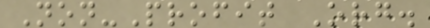Non-Profit Org.
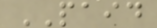PAID
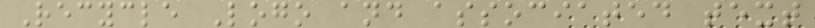Recycle Logo and associated text
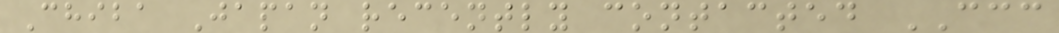Chiba Japan recently contacted CCC
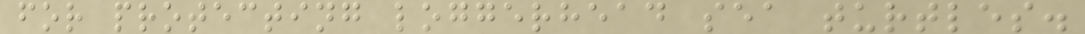for protecting loggerhead sea turtles.
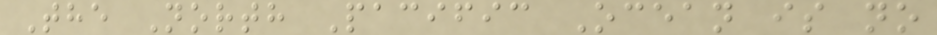The North Pacific Ocean is no
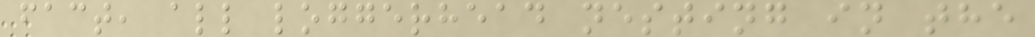fact, all loggerhead nesting in the
